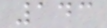143
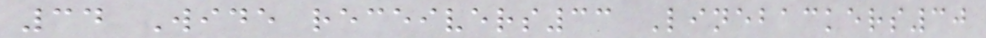34 Wide receivers33 Linebackers30
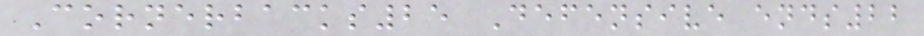Cornerbacks25 Defensive ends22
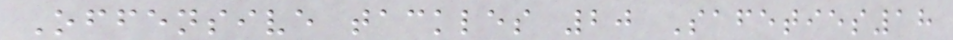Offensive tackles 20 Safeties18
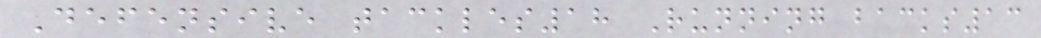Defensive tackles18 Running backs13
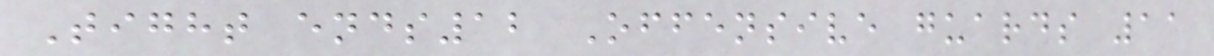Tight ends12 Offensive guards 11
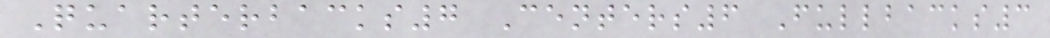Quarterbacks7 Centers6 Fullbacks3
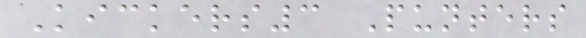Kickers3 Punters
